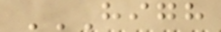HIGH
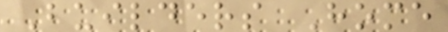Builders Home
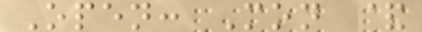Open: Mon &
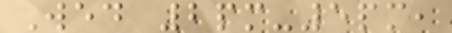Wed 2pm-5pm,
